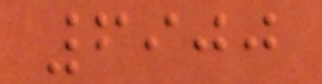6900
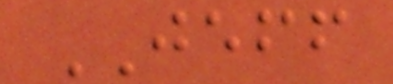JEFF
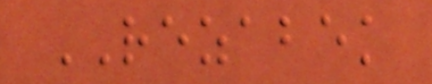REZABEK
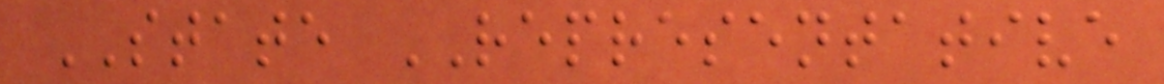STATE REPRESENTATIVE
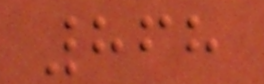868
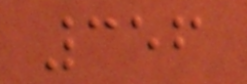356
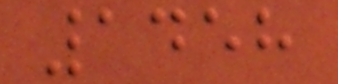1458
